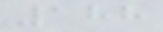188
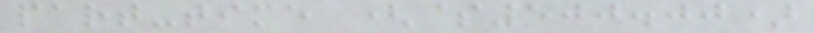part-time ($500.00)
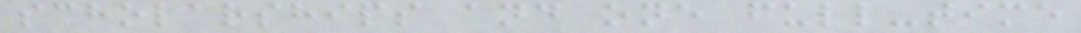scholarships and one full-time
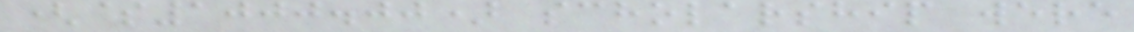($1000.00) scholarship were
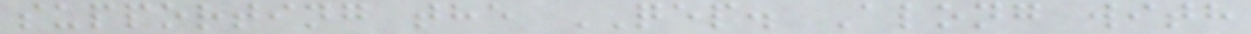supporting the QEP. Along with
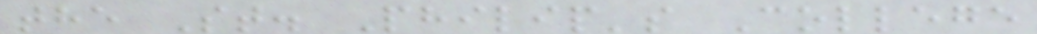the St. Philip's College
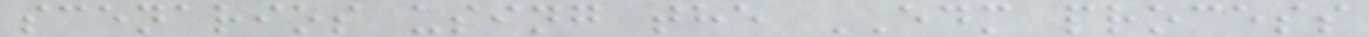scenarios using the EDM process
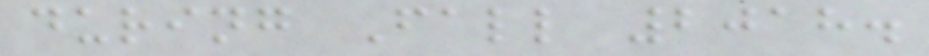during Fall 2018.
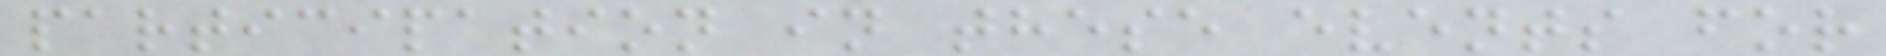participation in these events for
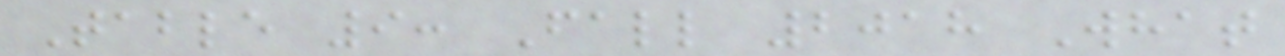Table 9: Fall 2018 What
